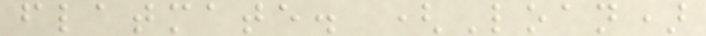flatmate. (Loan)
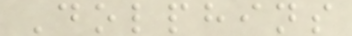Dolphins
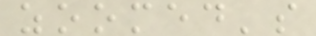zoomed's
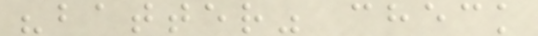"batter" check
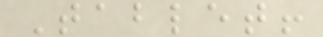Tablet!
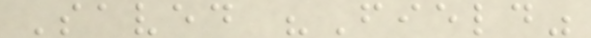Saved "Field"
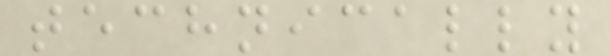technically
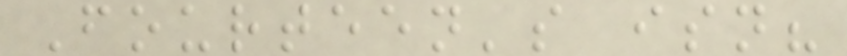Fourteen's isn?
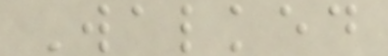Walked
